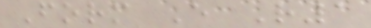Form E R1
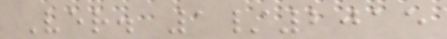Ver. 1/2015
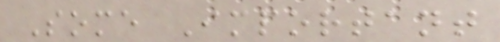Some Important
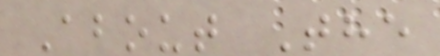About The
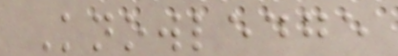Knowledge
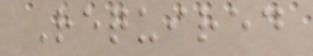Required
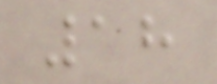18
